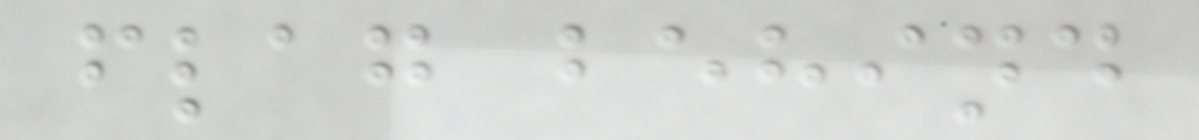flag behind
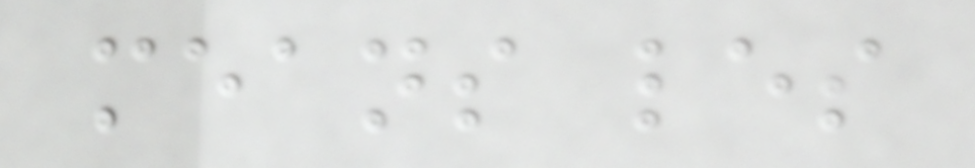means les
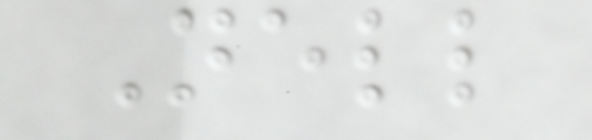Nell
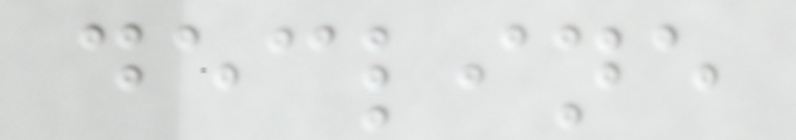decline
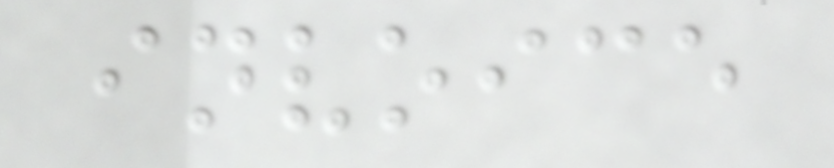invoice
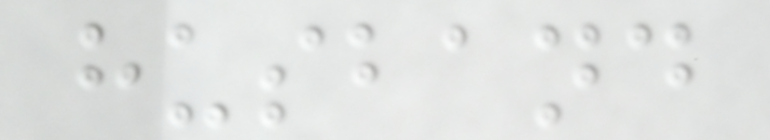husband
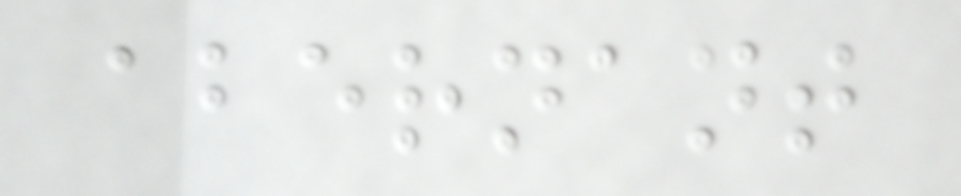abernant
